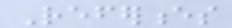References
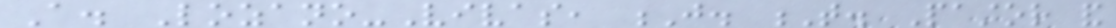A. Lozano-Vivas, J. T. Pastor and
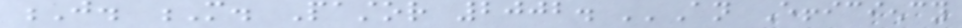J. M. Pastor 2002. ''An Efficiency
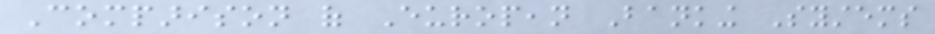Comparison of European Banking Systems
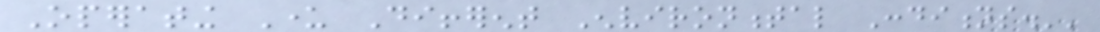Operating Under Different Environmental Conditions.''
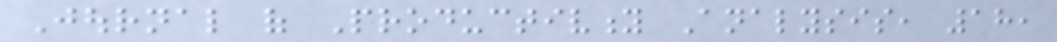Journal of Productivity Analysis, 18,
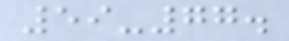59-77.
